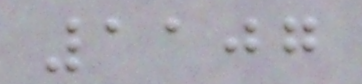1107
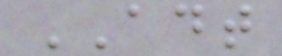ADT
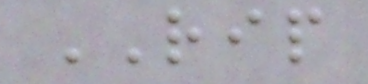RIP
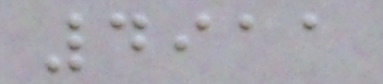4911
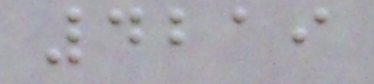4219
